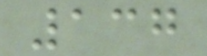137
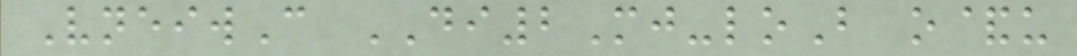VneiwC DI2Mj-loB o&u
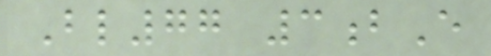Bl77 3bE
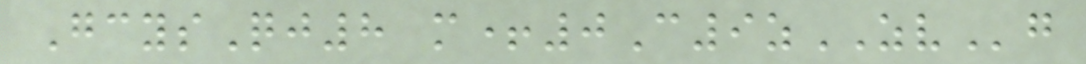GcysQj8 m+0C9zZVg
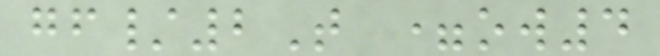gf/2T =ow4
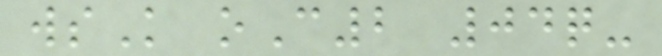wsK oC2 04q-
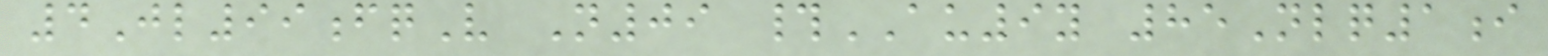4Jl99fqV N09 #AU9y 85Nlq1i
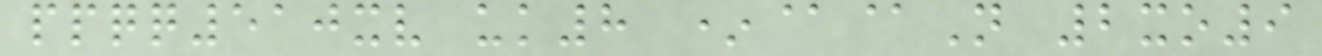ppqq510xv uk8 *@@N 2xo9
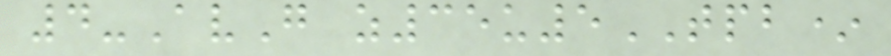4-AvG z35u5TPB*
